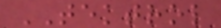TEKTROL
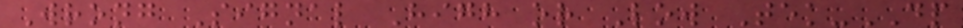Wrong Signal High or Low Tek-DP
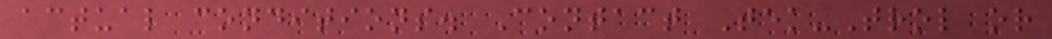actual conditions. Contact Tek-Trol or
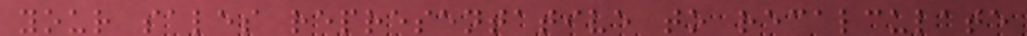your sales representative to recalculate
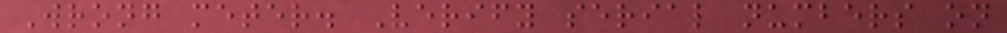Wrong meter. Verify serial numbers on
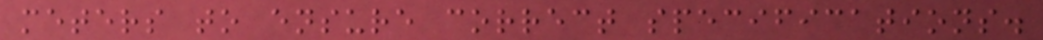meters to ensure correct specifications.
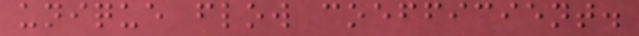unique flow coefficient.
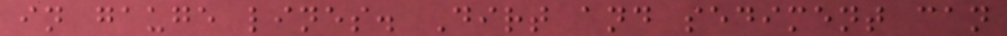in gauge lines. Dirt and sediment can
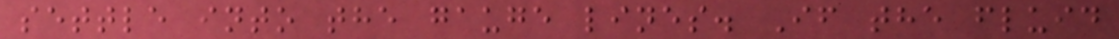settle into the gauge lines. If the fluid
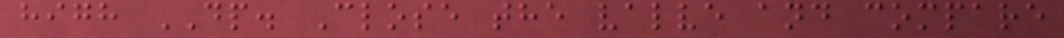high DP. Close the valve and compare
